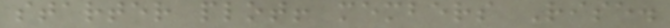starter plot! members Rise.
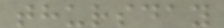thursday
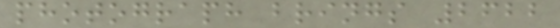photograph brings 2622
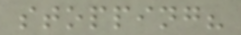stopping?
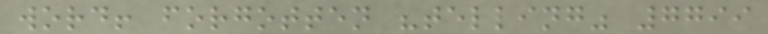word! forgotten "telling" 7799
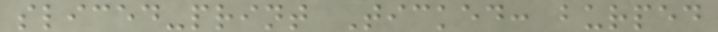sliced-print Ticked: burped
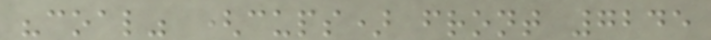"coal" (cups) front 7245
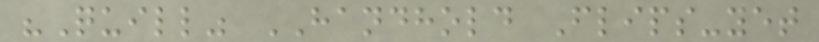"Quill" HANDHOLD Flips-yet
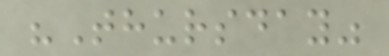"Thursday"
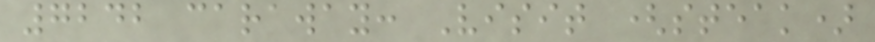7242 caraway: Visit (steak)
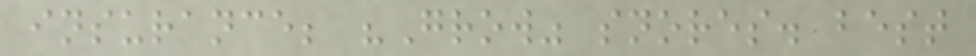insurance; "Grow" snores. best
